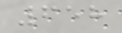658
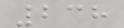238
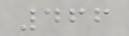466
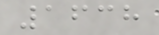1638
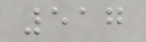517
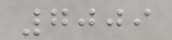7009
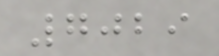7029
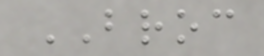BROC
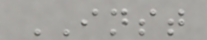INST
